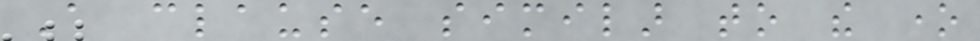A clause similar to the one
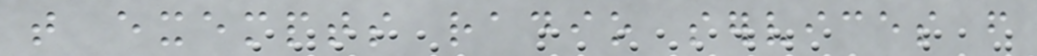that exempts radio services from
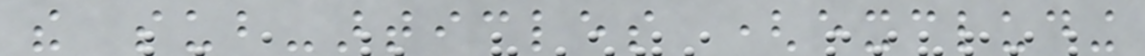the sub-articles (excluding
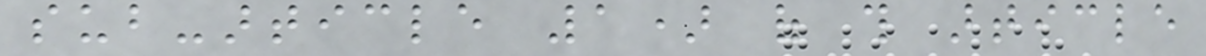sub-article 1) of this article
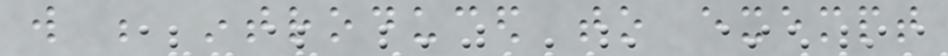will be introduced to exempt
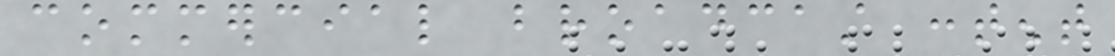commercial broadcast content
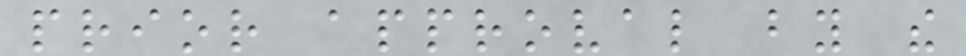prior approval by the
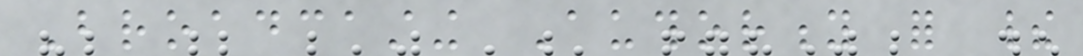Broadcasting Authority for their
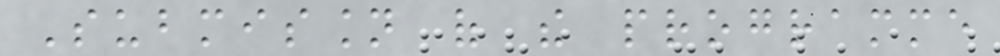Submission of the programme
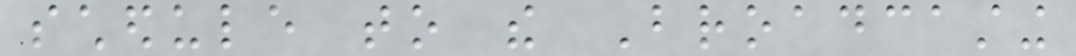schedule to the Broadcasting
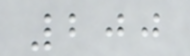200
